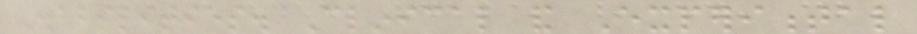Disabilities. Clinical and Experimental
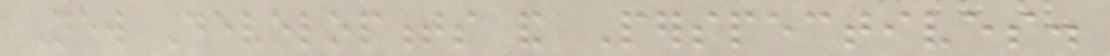New Developments and Perspectives.
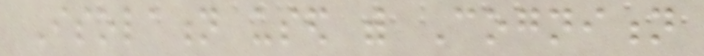Isolation used with Cognition
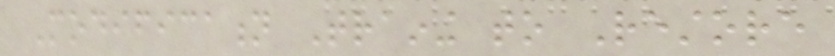Modification Training to Restore
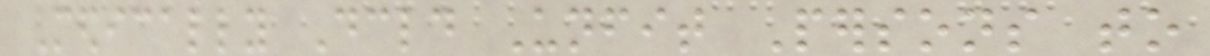Medically Declared Unfit Persons to
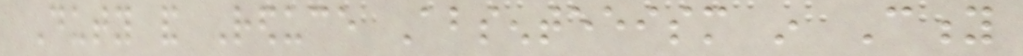Duty and Reduce Absenteeism in City
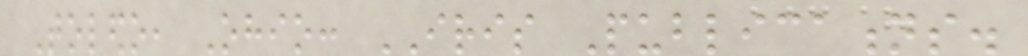Toledo, Ohio: IRIS Publications.
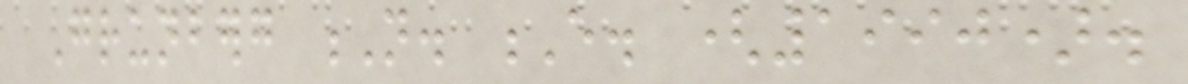Grunberg N. E. (1990).
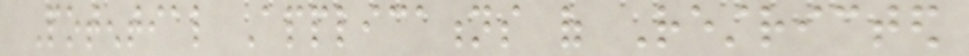Potential Applications of Restricted
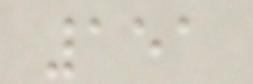151
